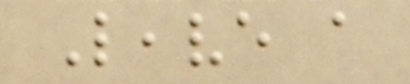Leave a
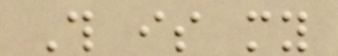This is my
